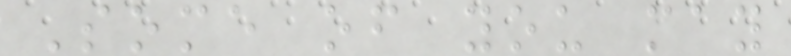Some of you may
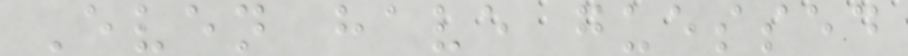Even have guessed
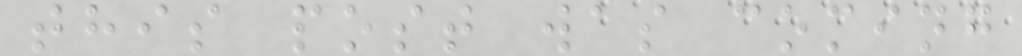this post was coming
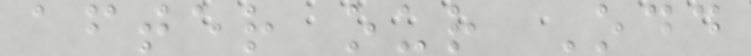after our Odd
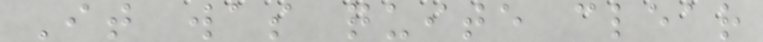It was quite clear
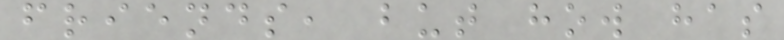friends, but how has
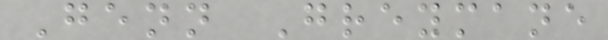Genn Greymane
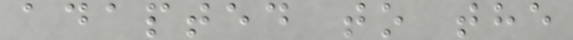adapted to the
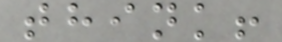think!
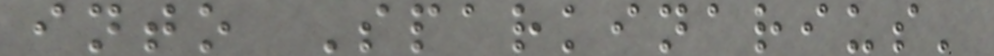into Sparkinarius'
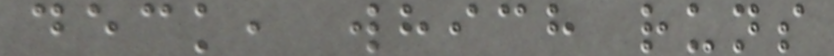deck, which runs
